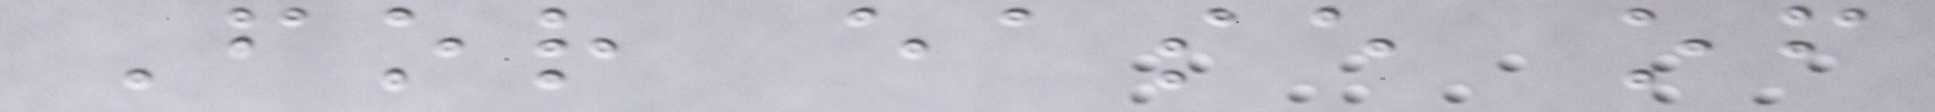For ease of
